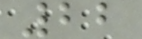22
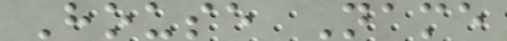House Name
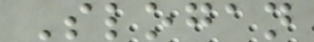Slogan
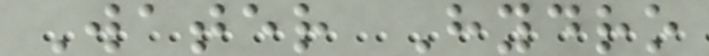Water Hydro
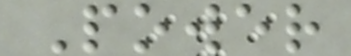Power
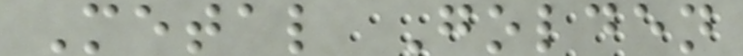Metal Golden
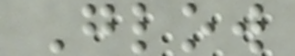Glow
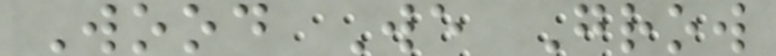Wood We Grow
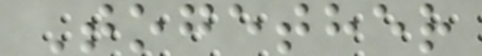Together
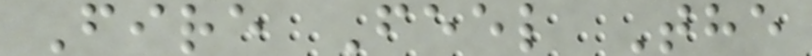Fire Feel The
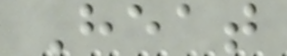Heat
